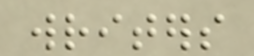writers
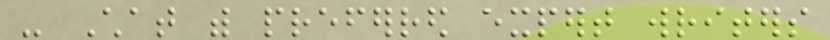- Chat with preferred expert writers
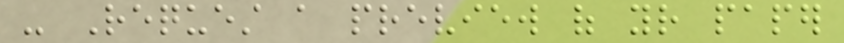- Request a preview of your paper
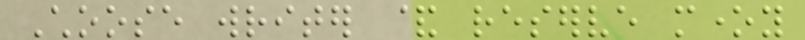Choose writer & reserve money
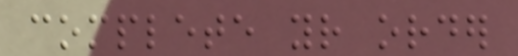complete your order
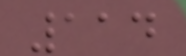114
